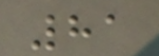81
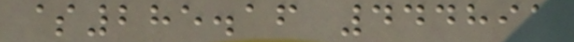$285.16 444891
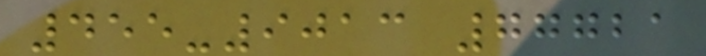455-9013 77721
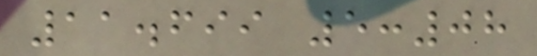11.699 5:08
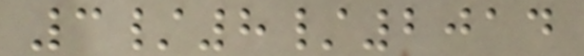3/8/2014
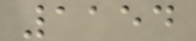1154
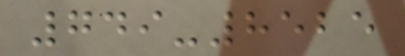749-8525
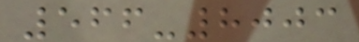566-8003
